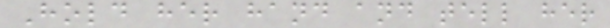Hold her hand and tell her
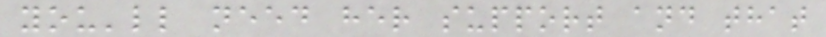you'll need her support and that
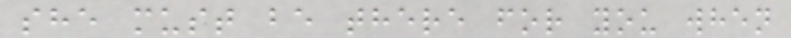she must be there for you when
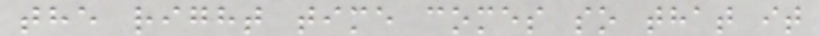the right time comes so that it
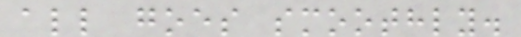all goes smoothly.
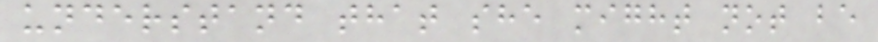understand that she might not be
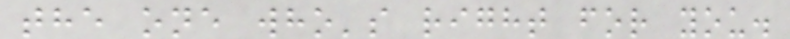the one who's right for you.
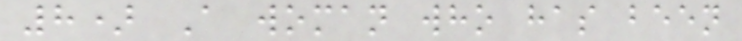8) A woman who has been
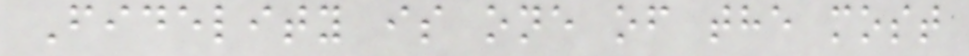Fidelity is one of the most
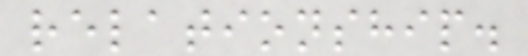relationship.
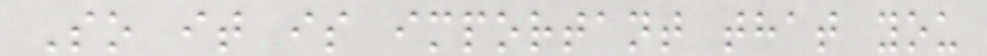So it is important that you
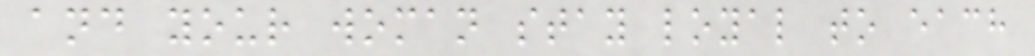and your woman stay loyal to each
